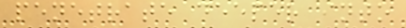penetrate deeper into
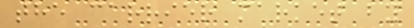the carrier market by
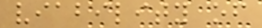viability of
